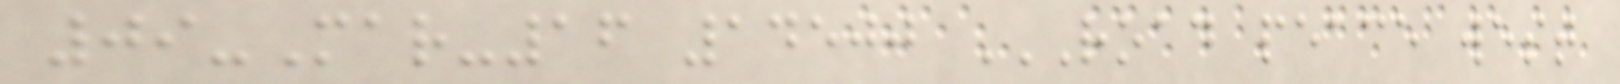09-Mar-16 14500 ROAD PEACE WEST
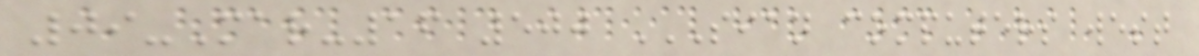09-Mar-16 500 SIAN COMPUTERS WEST
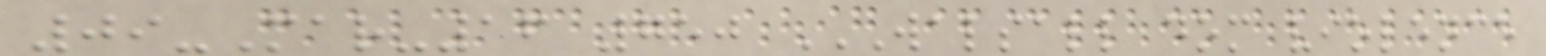09-Mar-16 750 WALSALL DOM VIOLENCE
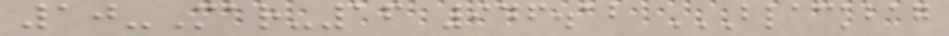10-Mar-16 946.12 BLACKBAG
